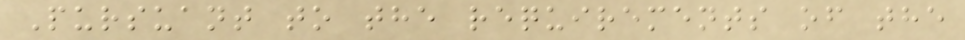Pursuant to the requirements of the
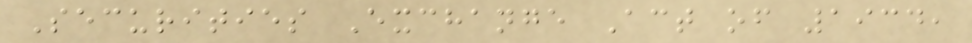Securities Exchange Act of 1934,
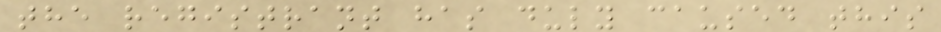the registrant has duly caused this
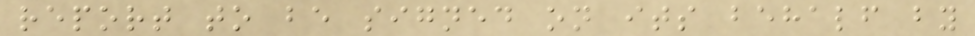report to be signed on its behalf by
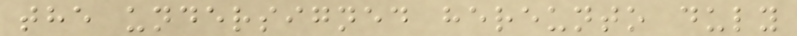the undersigned hereunto duly
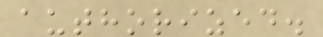authorized.
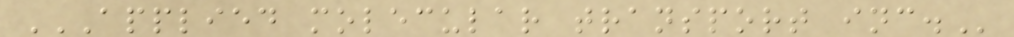APPLIED MOLECULAR TRANSPORT INC.
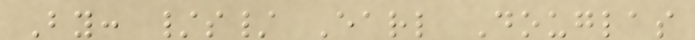By: /s/ Earl Douglas
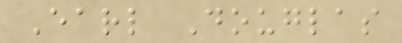Earl Douglas
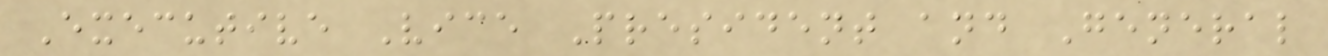Executive Vice President and General
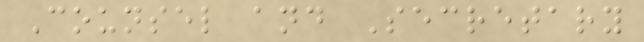Counsel and Secretary
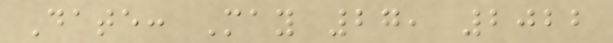Date: May 27, 2022
